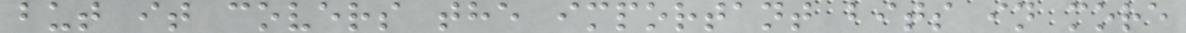but it covers the important bits in more
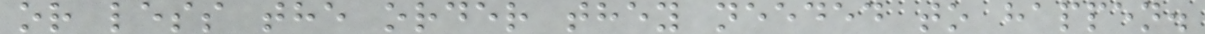or less the order they needed to happen.
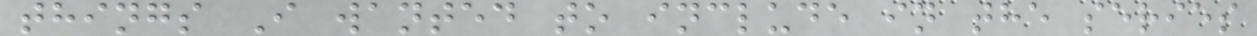things I wanted to include in the series
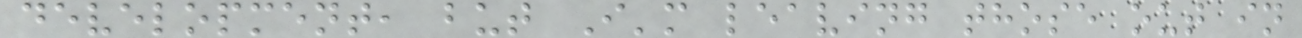development, but I'm leaving those out in
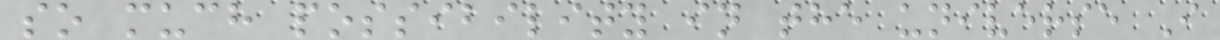so much possibility in the universe I
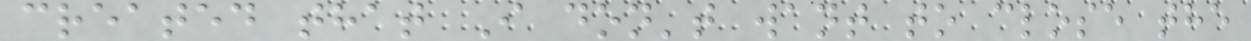created that I don't want to close the
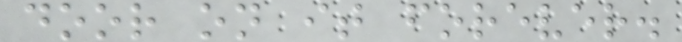door on it forever.
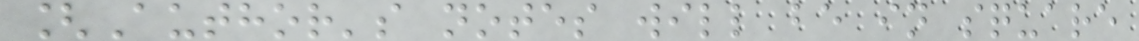[Author's notes will be in square
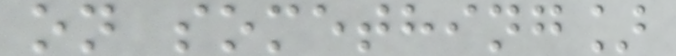on something]
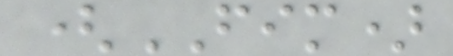(FIM)
